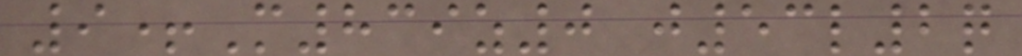9+M839z0 j53l2q
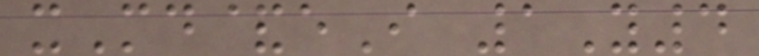xMd&eI 1Y4
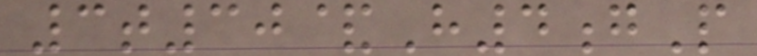3t30&H4gP
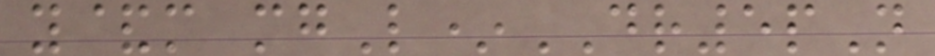y&m mgL*DR5pN
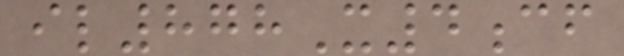il878X4cf
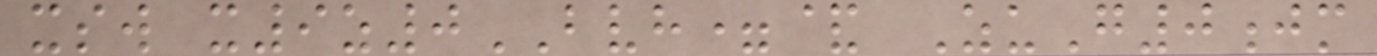xsw x9z0BVH=& ZuG0jm
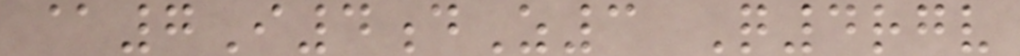@7I4dZ3 Q4rgv
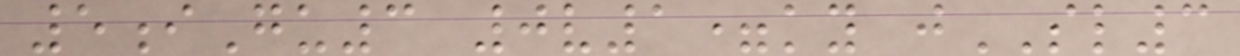5iGu3 0v1=ky jSL3
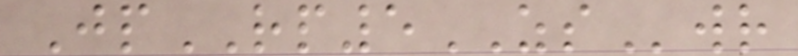JpRP5ZSwr
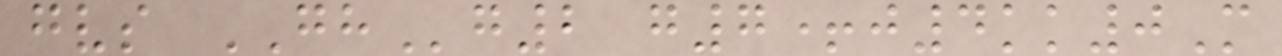gvs GHg2 g7+j4kk0M
